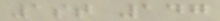1st 147
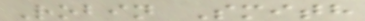Robin Smith
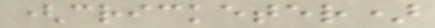(cricketer)
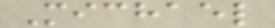Michael
